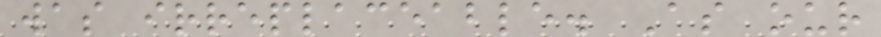was irreplaceable. As our
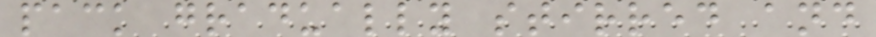pack gradually stirred and
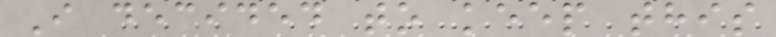I decided to keep this
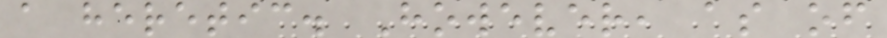a heretic. However, as of
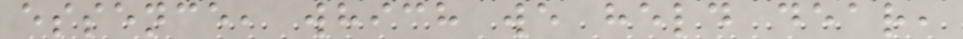essence, which we held dear,
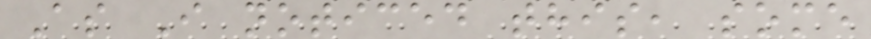As I noticed this, some
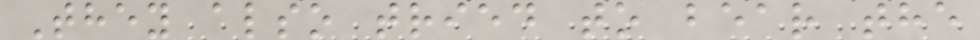They also tried to bear the
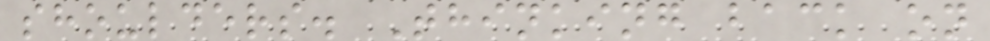shoulders. Thinking back on
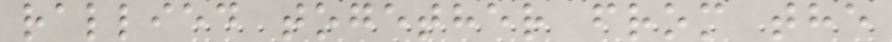rallied together from the
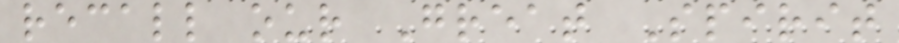recall our Great Spirit
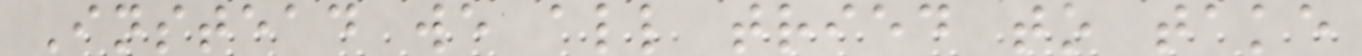Instead we all tried to take
